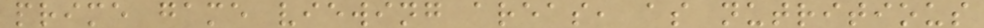prime game viewing areas, as nutritious
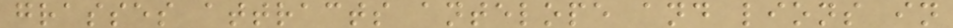grasses attracts antelope and lions in
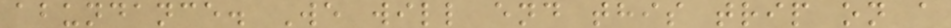abundance. We will end this trip on a
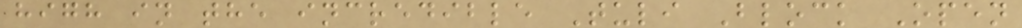high in the incredible Tuli Block Open
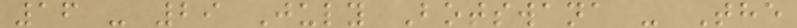16 - 29 July Botswana - The
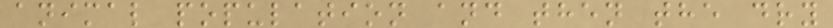animal population and then the dry
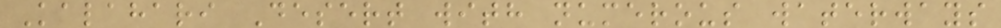Kalahari Desert with numerous waterways
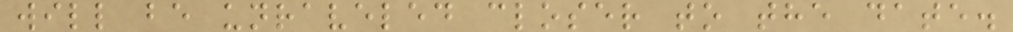will be unraveled closer to the date.
